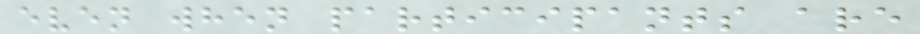even when participants are
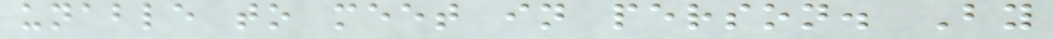unable to meet in person. By
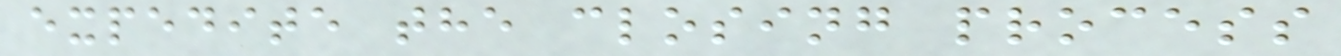expedite the closing process
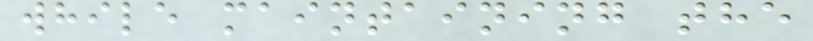while maintaining the
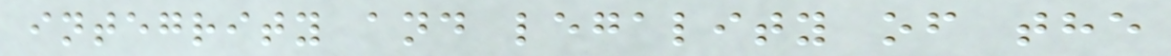integrity and legality of the
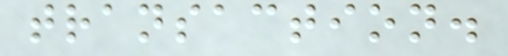transaction.
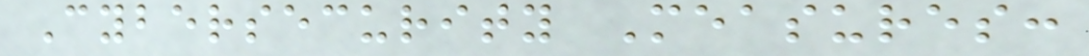Cybersecurity Measures:
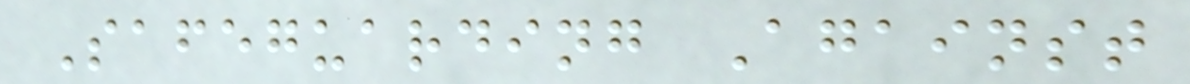Safeguarding Against
